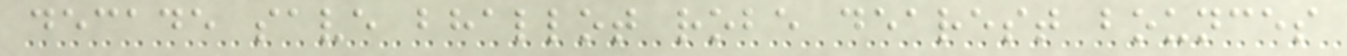decade save bhallot robe dearest bounces
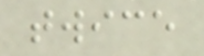twice
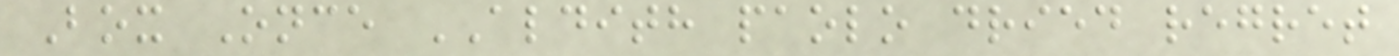Box Once ALDITH paolo dried regret
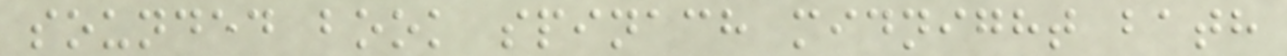sounded book spinach midnight bath
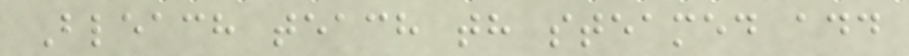Bleach teach th steamed add
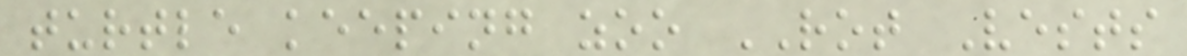turtle keeping zoo ROT Vests
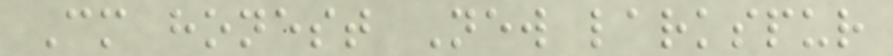Cm honest New larkspur
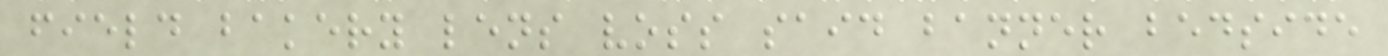field bakery lens voss said banner bedside
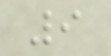9
